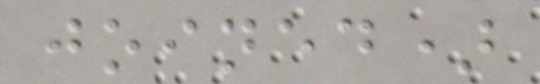joined)
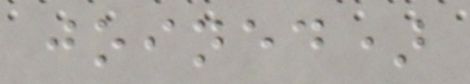joined)
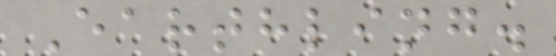Earthling.
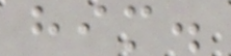him.
